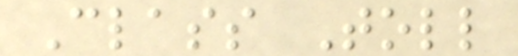Class Toll
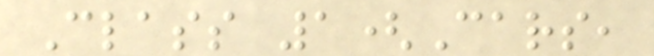Class 1(Cars,
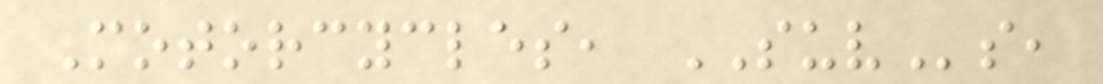Motorcycles, SUVs,
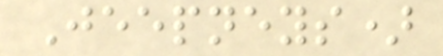Jeepneys)
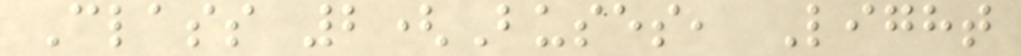Class 2(Buses, Light
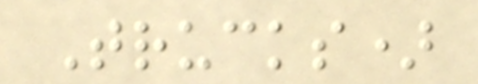Trucks)
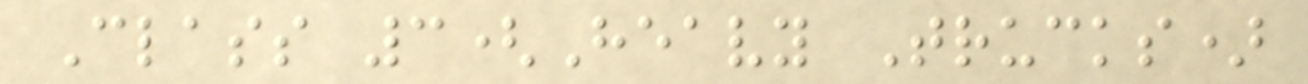Class 3(Heavy Trucks)
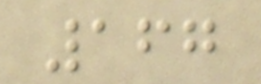167
